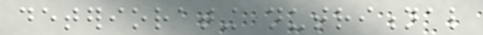deteriorating nutritional
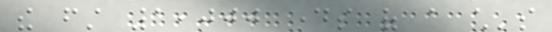the first 1,000 days of a child's
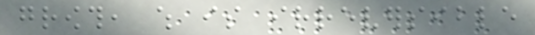growth, which is irreversible
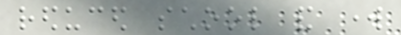reduced school and work
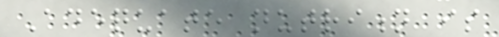Adequate nutrition is
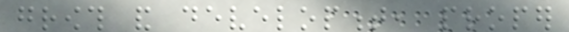growth and development, proper
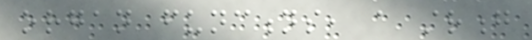organ functions, a strong
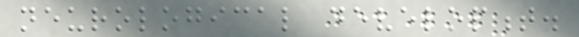neurological development.
